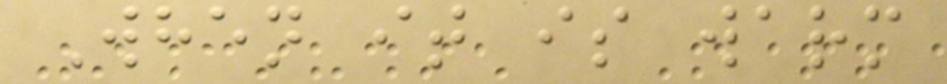When it is warm
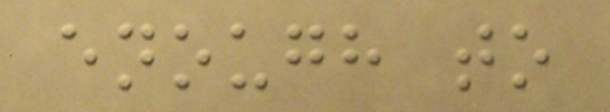enough to
